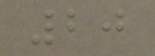20
